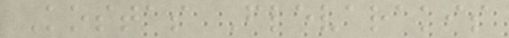Kostas Flevarakis
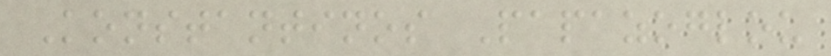Konstantinos Papazoglou
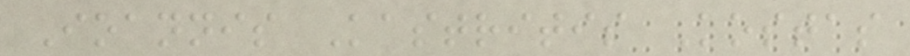Ioannis Kastritis Kostas
